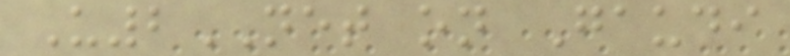U2NET on Gaudi
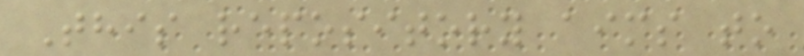This repository aims to
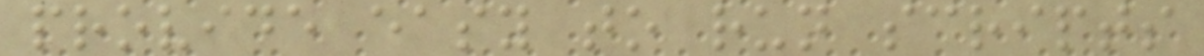provide easy to run scripts
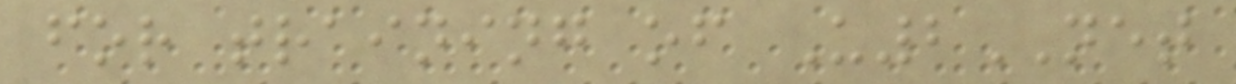for training of U2NET
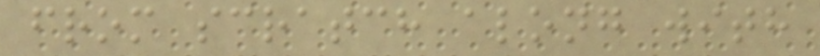from scratch along with
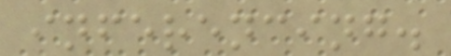inferencing.
